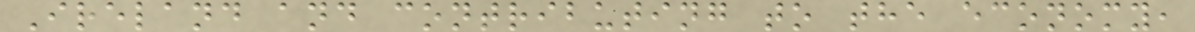Ireland and contributing to the economy,
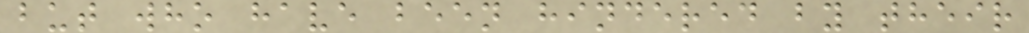but who have been hindered by their
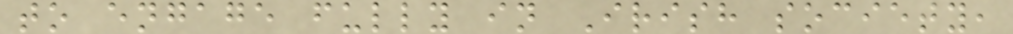to engage fully in Irish society,
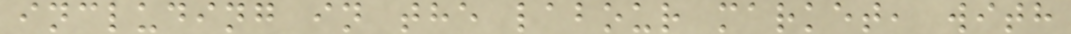including in the labour market, with
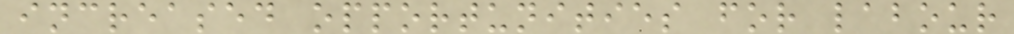increased opportunities for labour
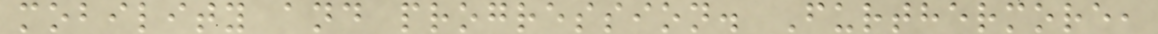mobility and progression. Furthermore,
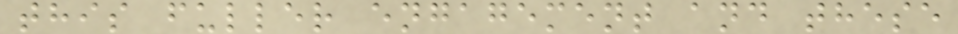this fuller engagement and these
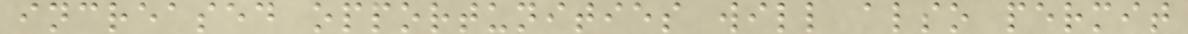increased opportunities will also permit
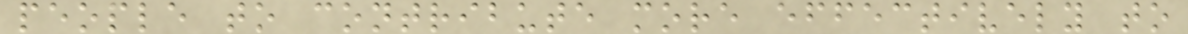people to contribute more effectively to
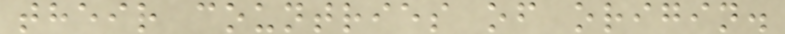their countries of origin.
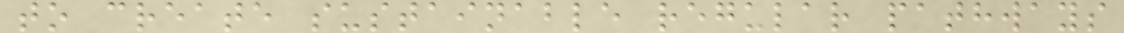to create sustainable regular pathways
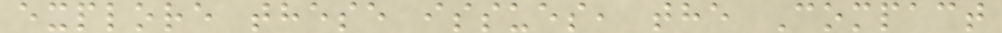explore these issues, the Compact
